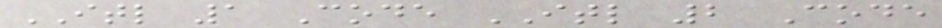ITL 1 Code ITL 2 Code
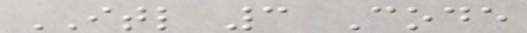ITL 3 Code
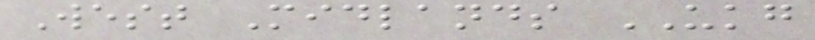West Midlands UKG
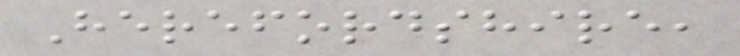Herefordshire,
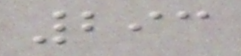293
